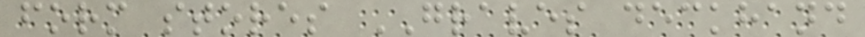form stores GRAVES deckhand
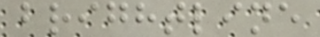brightline
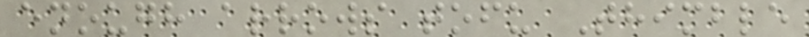enough arrows tofu Thimble
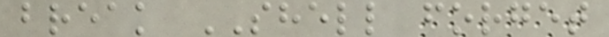break SHELL forget
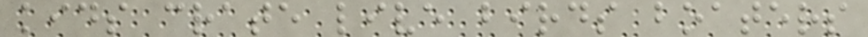kids crate live birds boaters
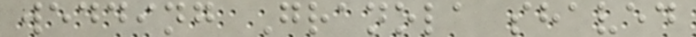wedding Granola shaved
